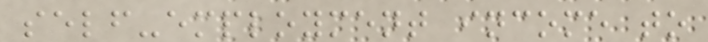self-employment income to
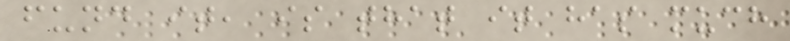fund it, is that it has much
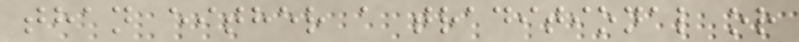than either a traditional or
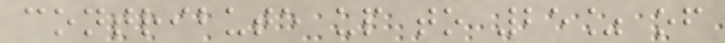contribute up to 25% of
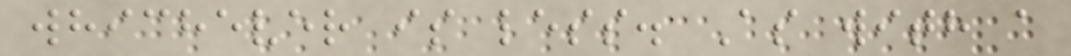whichever is less. As with a
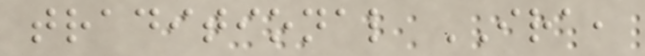traditional IRA,
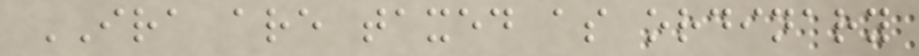IRA are taxed as ordinary
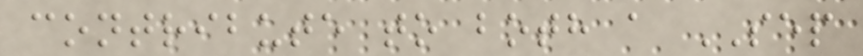contribute to both a SEP
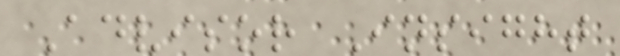Advisor Insight
